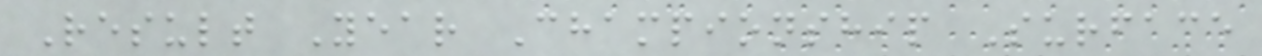Result Year Championship Surface
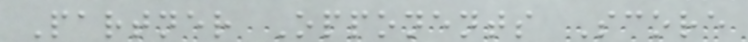Partner Opponents Score
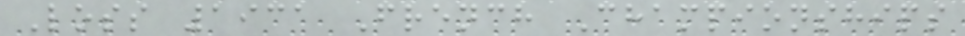Loss 1931 French Championships
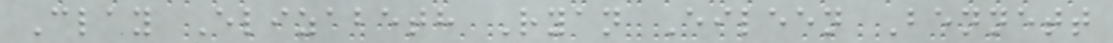Clay Elizabeth Ryan Eileen Bennett
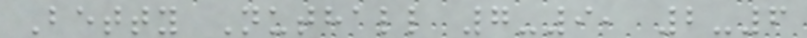Betty Nuthall 7-9, 2-6
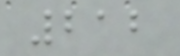212
